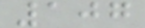107
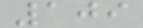109
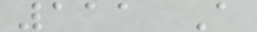111 A
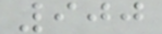900
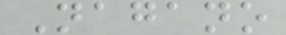Nagano
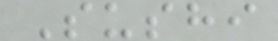Sushi
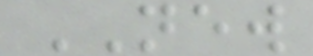NEW
